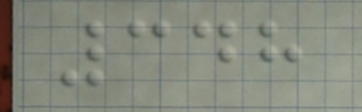348
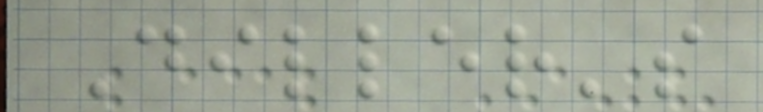Diller's
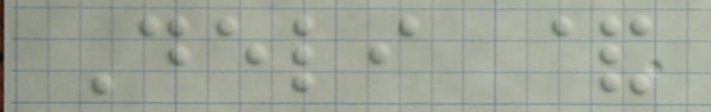Deli &
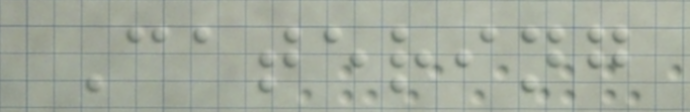Catering
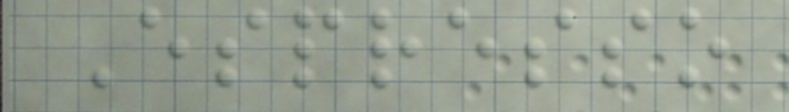Espresso
